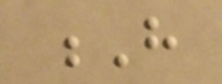H
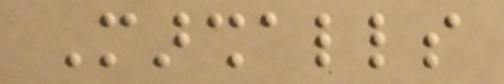Marshalls
